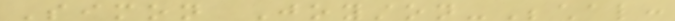Simon Joyston-Bechal:
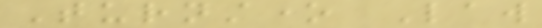Turnstone Law
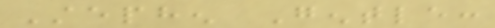Stephen Gentle:
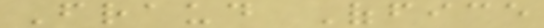Fraud Office
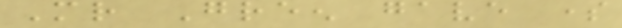Mr Green gave some
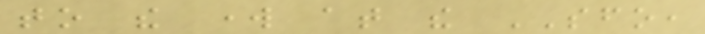to the work at the SFO,
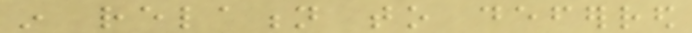in relation to deferred
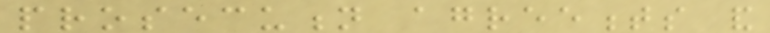prosecution agreements and
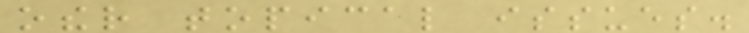other topical issues.
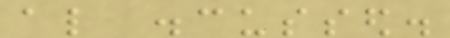also discussed.
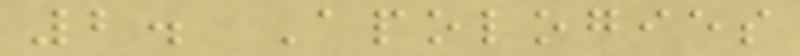2. Apologies
